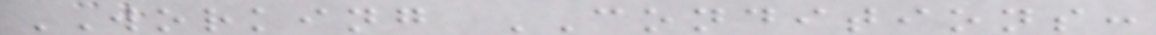WORKING CONDITIONS:
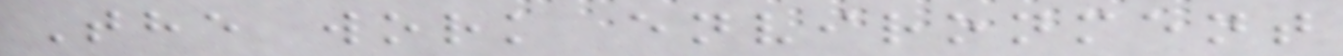The work environment
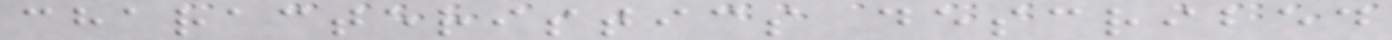characteristics described
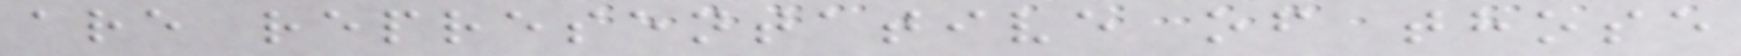are representative of those
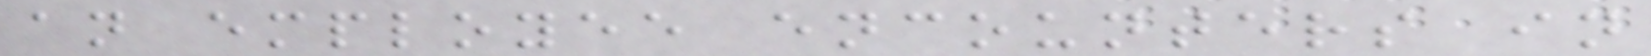an employee encounters in
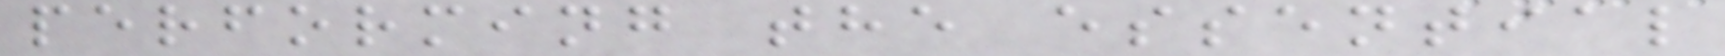performing the essential
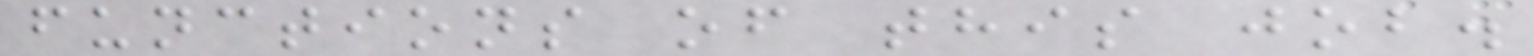functions of this job.
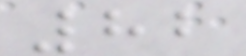82
